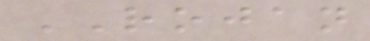ROJAN
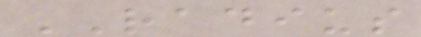RADIUS
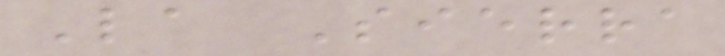La Sierra
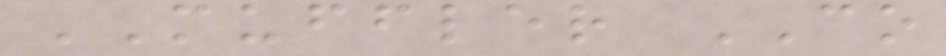MUFFLER CO
